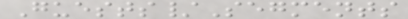Guests/Segments
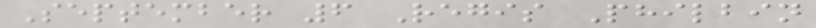September 6 Regis Philbin
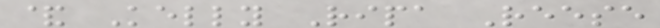& Kelly Ripa Reese
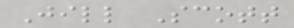Jill Scott
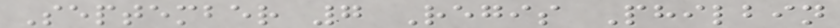September 7 Regis Philbin
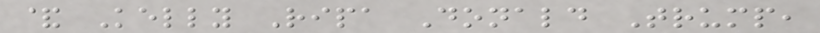& Kelly Ripa Donald Trump,
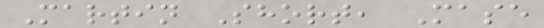Martin Short, Mase
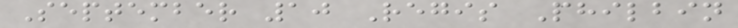September 10 Regis Philbin
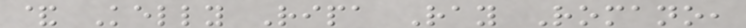& Kelly Ripa Ray Romano,
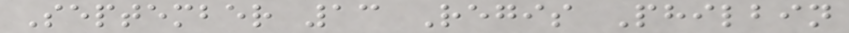September 13 Regis Philbin
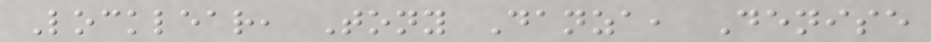Locklear, Tony Danza, Denise
